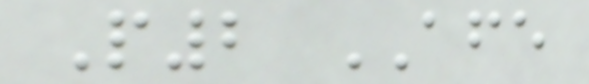P2 AFE
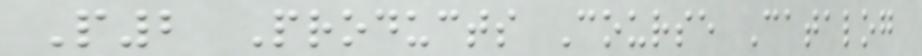P2 Products Course Catalog
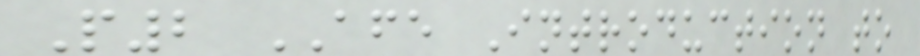P2 AFE Introduction to
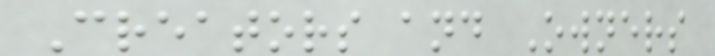Creators and Owners
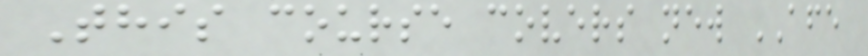This course covers new AFE
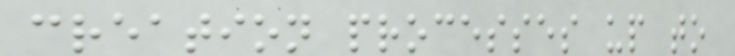creation processes up to
